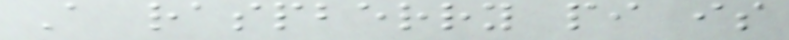A raspberry pi is
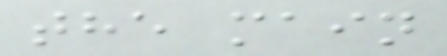the main
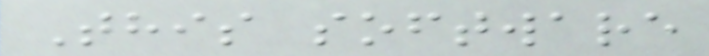This software
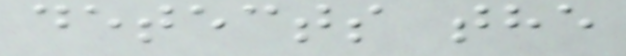detects the
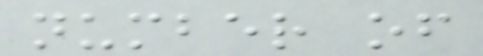number of
